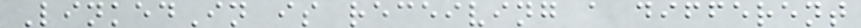LinkedIn is receiving a different
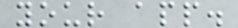your app.
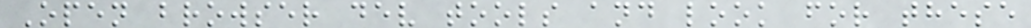Open browser dev tools and look for these
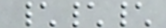\\\
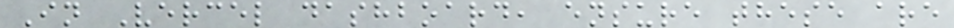In Vercel dashboard, ensure these are
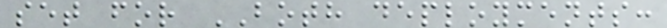set for BOTH deployments:
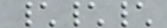\\\
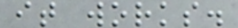it works.
